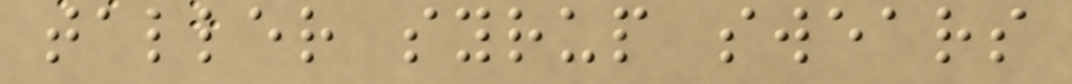taller syrup swears
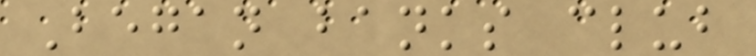Began banks club
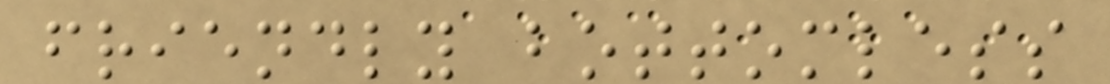friendly bottomless
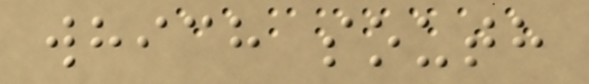which south
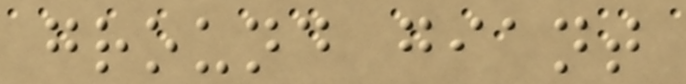ground giant
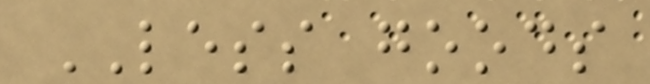LESS goods
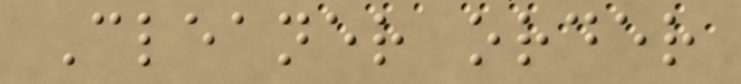Cleaner order
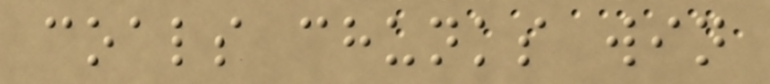coals chunks win
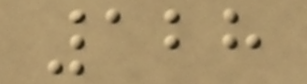128
